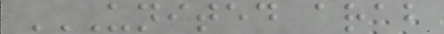UNITED ARAB
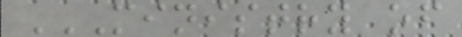MINISTRY OF
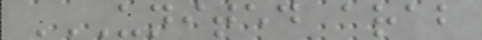UNITED ARAB
